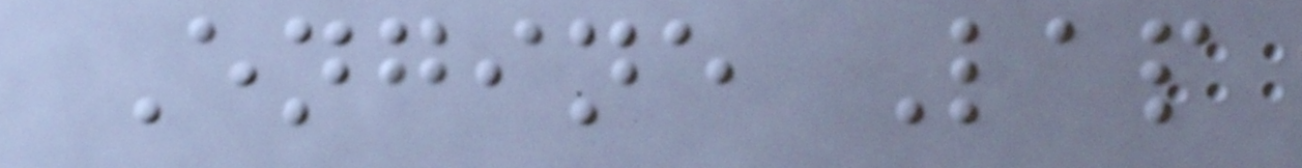Engine Lap
